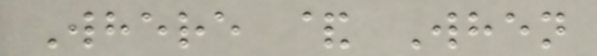Where & When
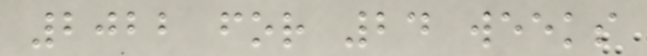2022 for 24 weeks
